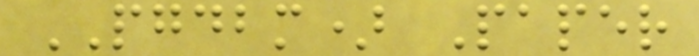PGDBM) Paper
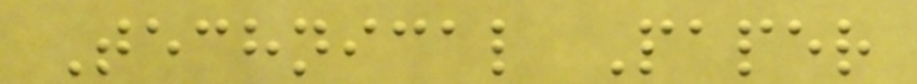Technical Paper
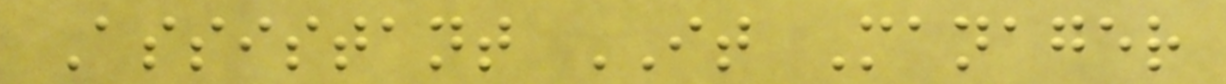Assistant IT Manager
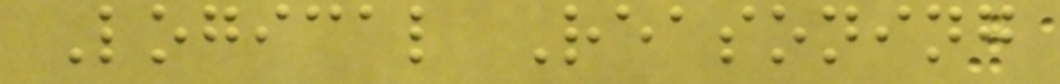Logical Reasoning
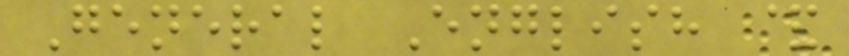General English &
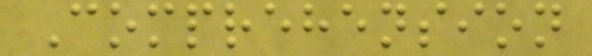Comprehension
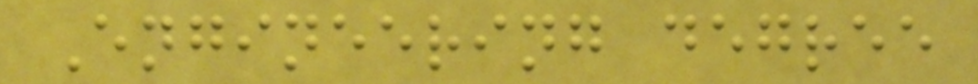Engineering degree
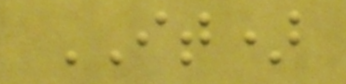IT)
